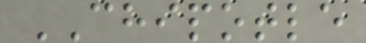CHIPOTLE
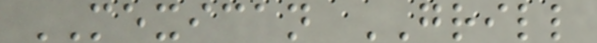MEXICAN GRILL
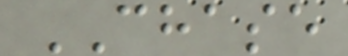CHASE
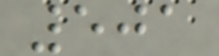501
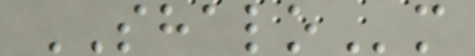SHALOm
